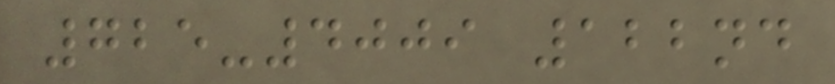725-4009 122nd
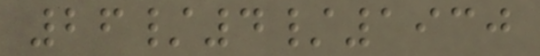26/4/1930
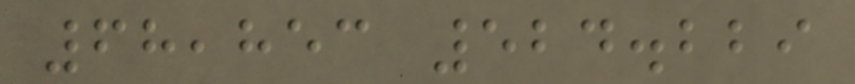68,853 524.229
